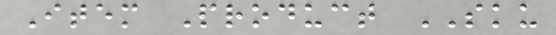Item Product SKU
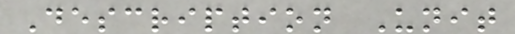Description Unit
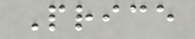Price
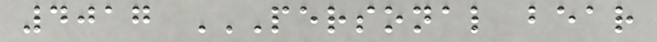4017 PERSONAL BEAR
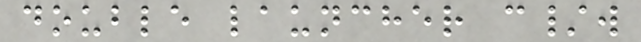double launcher c/w
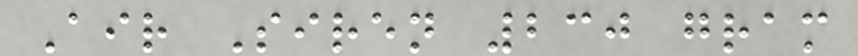Air Siren 230 gram
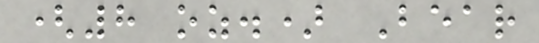(8 oz.) Bear
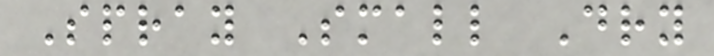Spray Small Dry
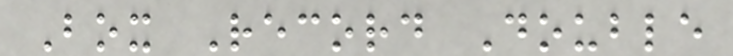Box Record Double
